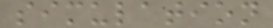simulation
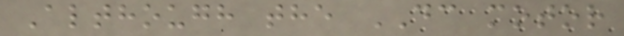Although the DC motor
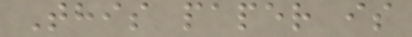This paper is
